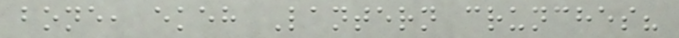bone, ekeh Lantern crunches?
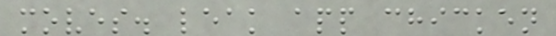moves. leak app chicken
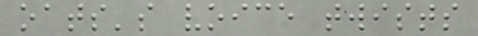oats's voice twists
